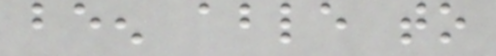been able to
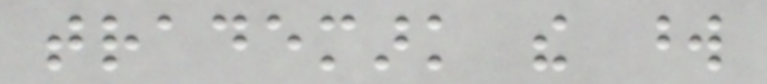trademark the word
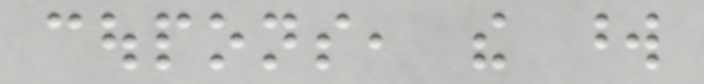coupons, the word
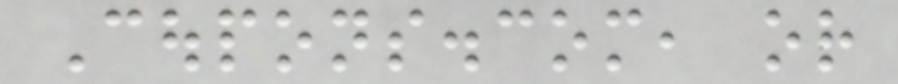Coupons.com, or
